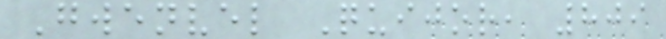Gwenvel Quijor, 809
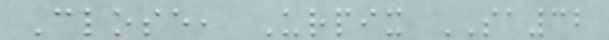Close, Urpix SA32
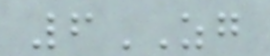6ZG
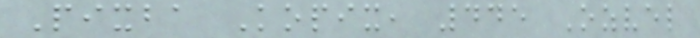Pixba Kopix, 445 Ozvel
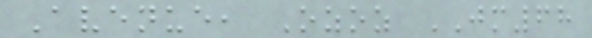Avenue, Ozoz JM68
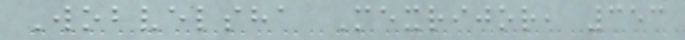Wobvelsha Mexrijor, 353
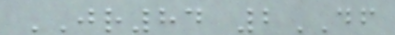JR84 2DF
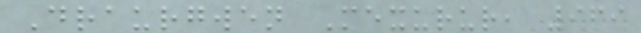Draurgwen Mexurur, 969
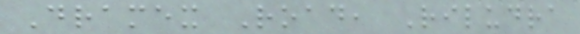Dramex Road, Riludra
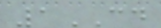1CD
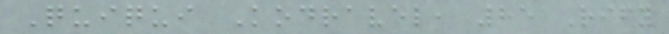Quiqui Kodravel, 85 Rify
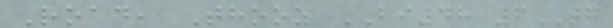Road, Thooz BI48 6TG
